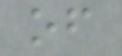of
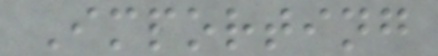Importing
